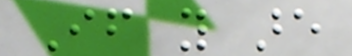If you are
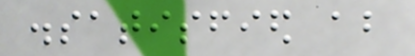dissatisfied about
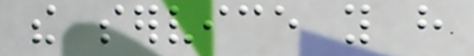the service you have
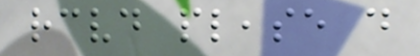received please do
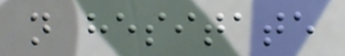not hesitate
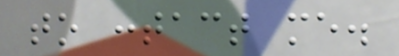to contact me.
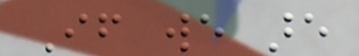If we are
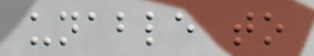unable to
